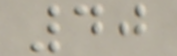40
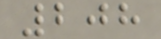208
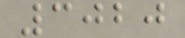3020
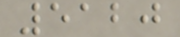5120
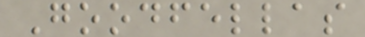Goodfellas
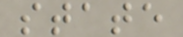state
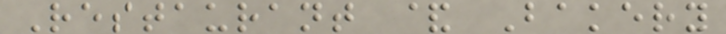Restaurant & Bakery
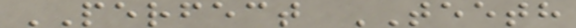PERFECT TEETH
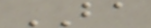BA
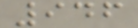946
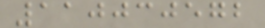110030572
